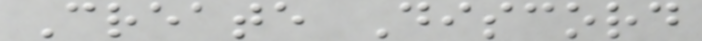Create Discord
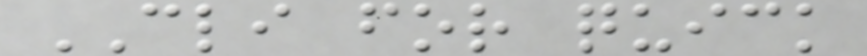CLI for quick
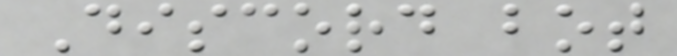Discord bot
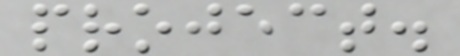project.
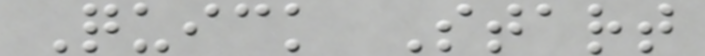Quick Start
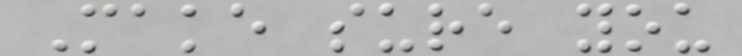Make sure you
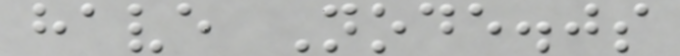have Node.js
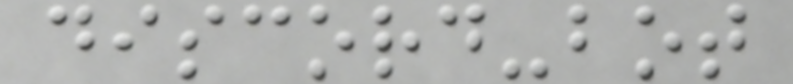discord-bot
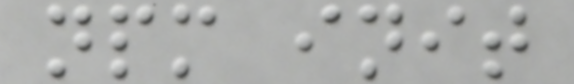npm init
